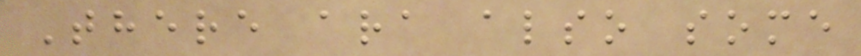There ara also some
